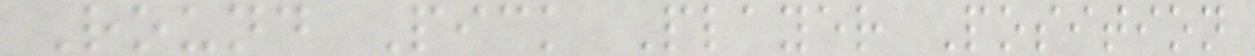Round Pick Player Position
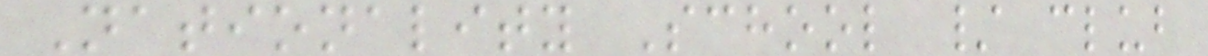Nationality School / club
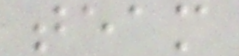team
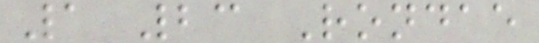1 23 Rondae
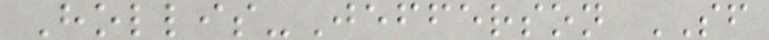Hollis-Jefferson SF
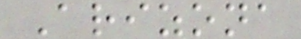Arizona
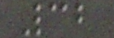32
